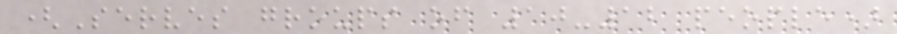(Serves groups of 10-12 people)
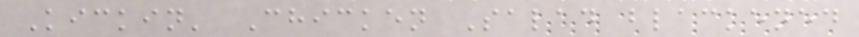Kickin' Chicken Salad blackened
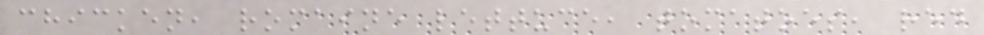chicken, romaine lettuce, tomatoes, red
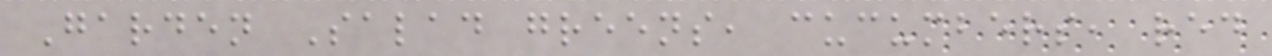Garden Salad greens, cucumbers, red
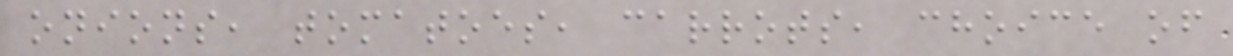onions, tomatoes, carrots, choice of
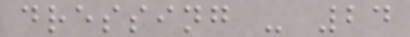dressing - 24
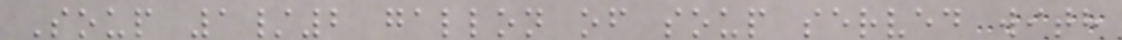Soup 1/2 gallon of soup served with
